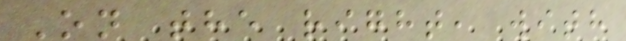On the right, with
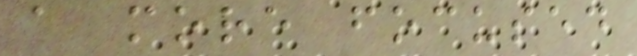a more focused
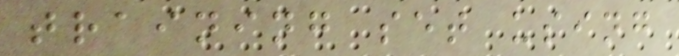training set using
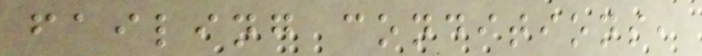failing conditions,
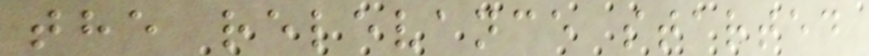the relevance started
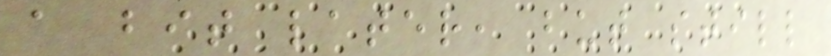a bit later, but still
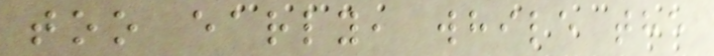too early, while the
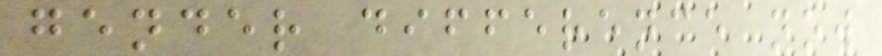gender difference now
